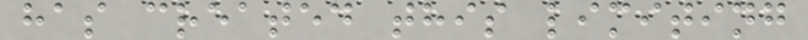has created this limiting
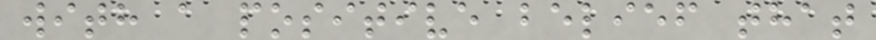with a positive belief that
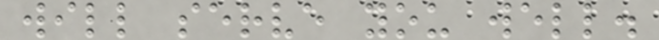will serve you well.
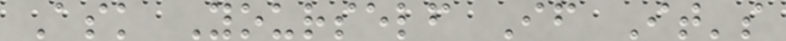Ask Yourself If It's
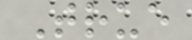True
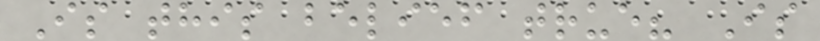Is this belief true? Is
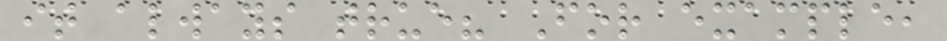it always true? For example,
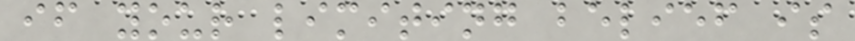if your limiting belief is
